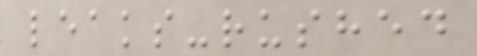leaks-rushed
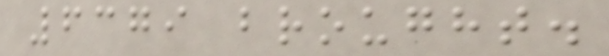6379 brought.
